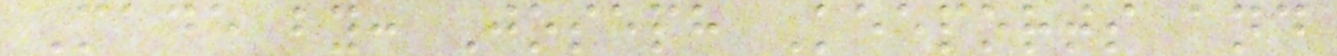Made by: Joseph Keeports and
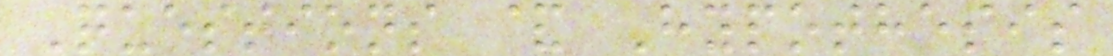Questions & Hypothesis
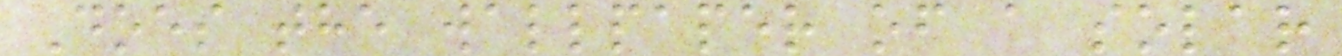Does the wallpaper of a solar
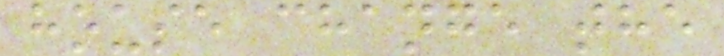house change the
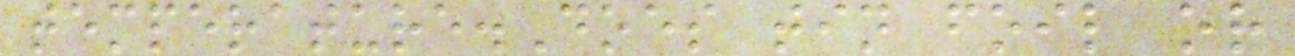temperature.Does tin foil or
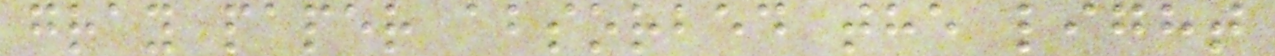gray paper absorbed the light
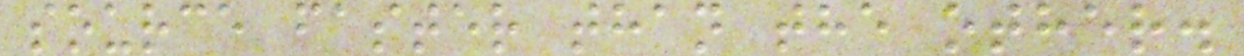source faster than the other.
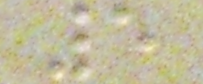5
